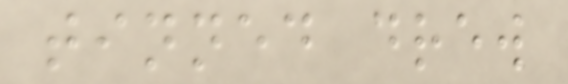tinned drew
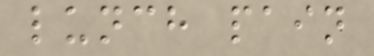lunch pain
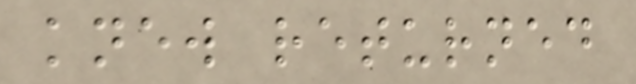knew returned
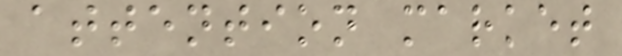attention market
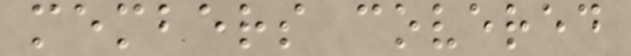members covered
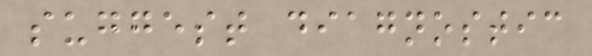suggest diagnostic
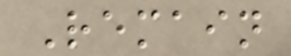Remain
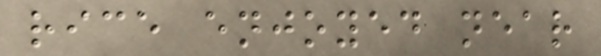rice enjoyed near
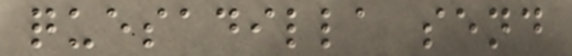quesadilla send
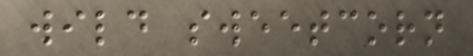wild sweetcorn
